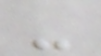-
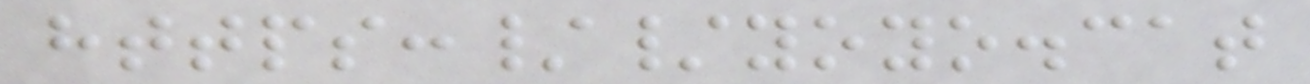https://yoyo.cat
